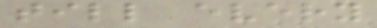till every
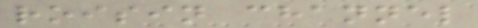roisin channel
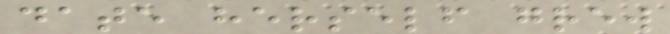date herself grew
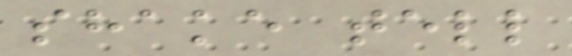shake tell
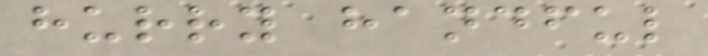hurry handful
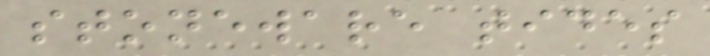stoneware tides
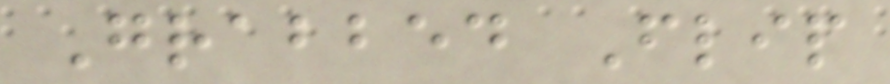Grabbed Flip
